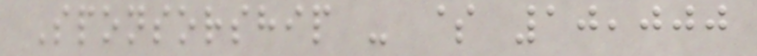Sponsorship - $ 10,000
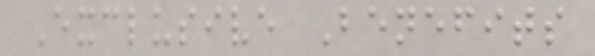Exclusive Benefits
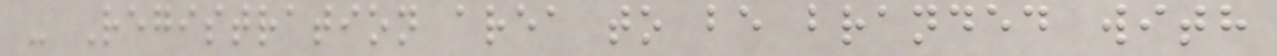- Registration area to be branded with
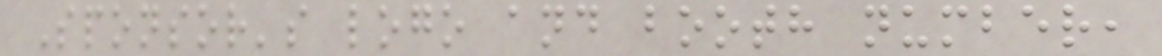Sponsor's logo and booth number,
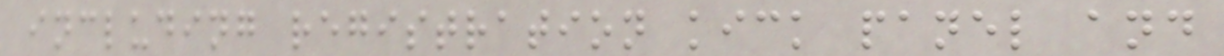including registration kick panel and
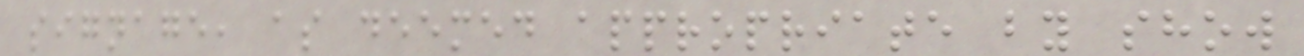signage, as deemed appropriate by show
